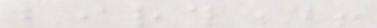birthday!
